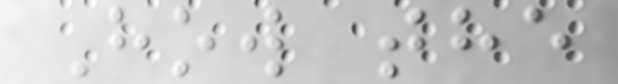How the
